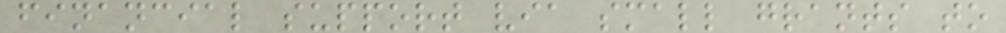financial support via small grants to
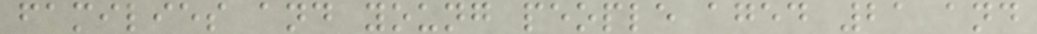families and young people aged 21 and
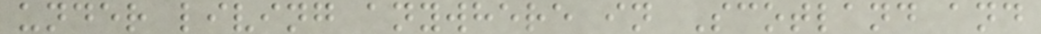under living anywhere in Scotland and
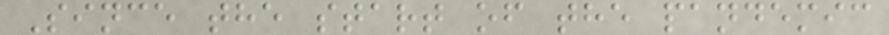Since the start of the pandemic
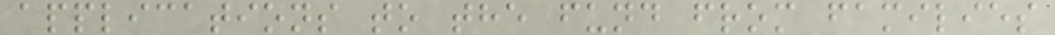applications to the fund from families
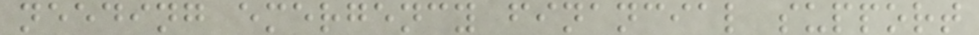needing emergency financial support
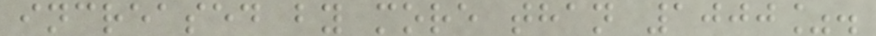increased by more than 1000%.
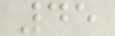45
